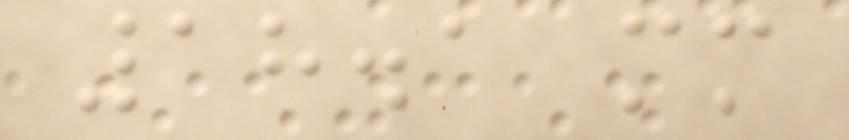18.1 mm
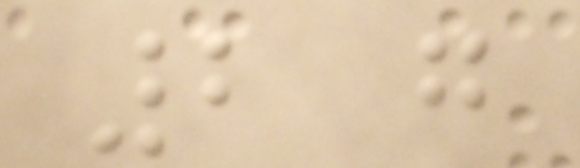2 g
